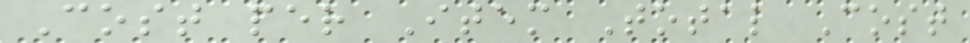Cost per Item Total Cost
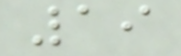19
